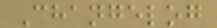Changelog
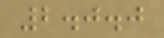2.0.0
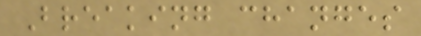Breaking changes
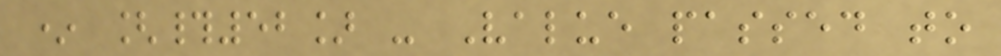* [#52] - Value passed to
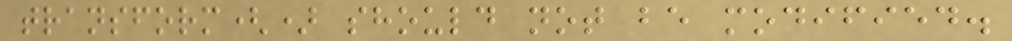transform() should not be modified.
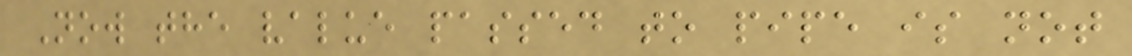Now the value passed to pipe is not
